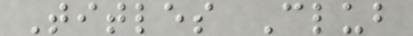Titles Club
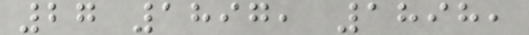27 1897, 1898,
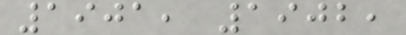1901, 1902,
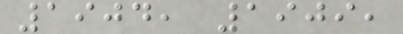1904, 1909,
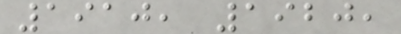1910, 1920,
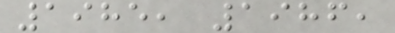1985, 1986,
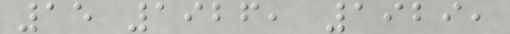15 1926, 1929,
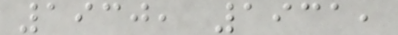1930, 1931,
